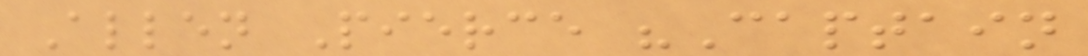Allen Pierce "Captain
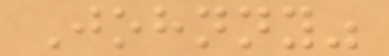Johnny"
